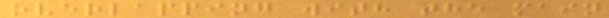overlapping with the main
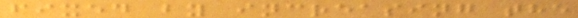fixed by increasing the
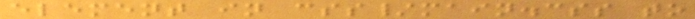element in css/main.css to
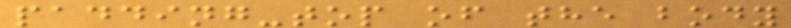padding-top of the body
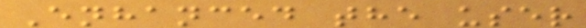Enhanced the user
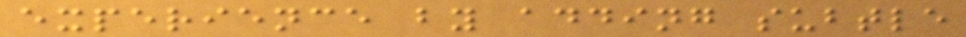experience by adding subtle
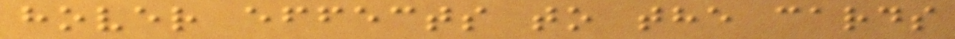hover effects to the cards
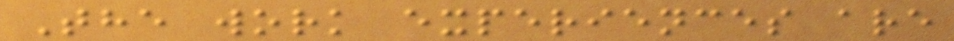The work experiences are
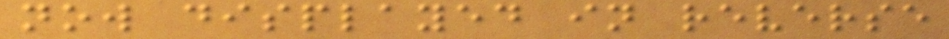now displayed in reverse
